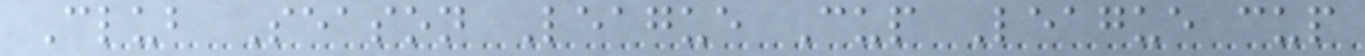Club Season League Cup League cup
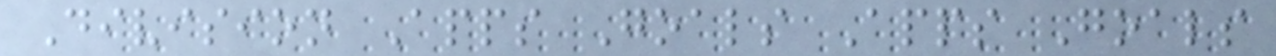Division Apps Goals Apps Goals
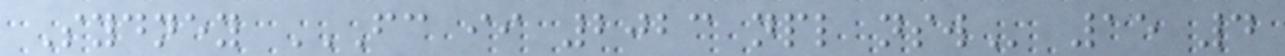Sydney FC II 2023 NPL NSW 15 4
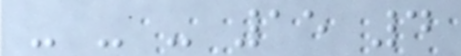- - - 15 4
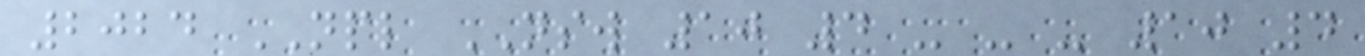2024 NPL NSW 10 4 - - - 10 4
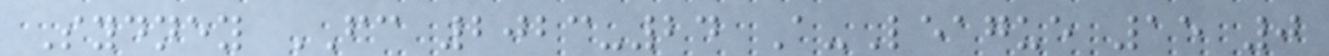Sydney FC 2023-24 A-League 15 0
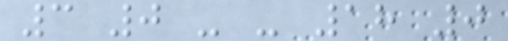3 0 - - 18 0
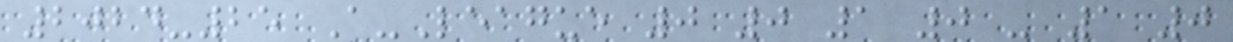2024-25 A-League 0 0 1 0 - 1 0
